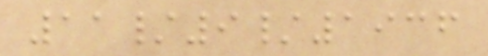11/9/1936
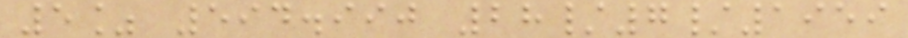5% 594.990 28/7/1959
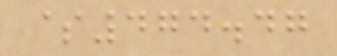$474.47
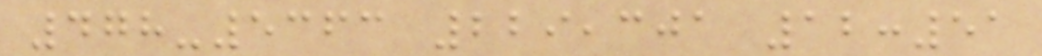478-5363 229,301 12:51
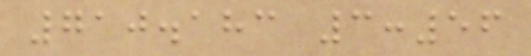710.183 3:56
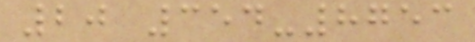20 354-8753
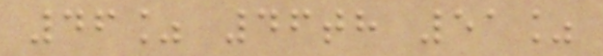46% 46th 51%
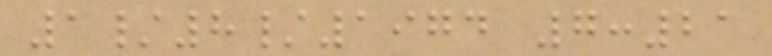1/8/1974 7:21
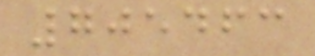705463
